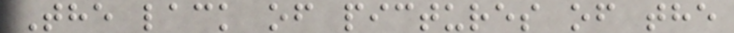The lack of pictures of the
